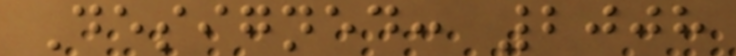Designed: 2008
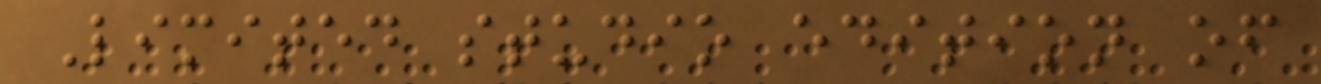Limited studio edition of
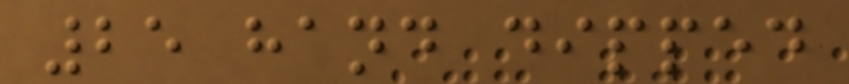25 hand dipped
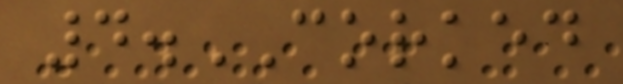4.CORKED
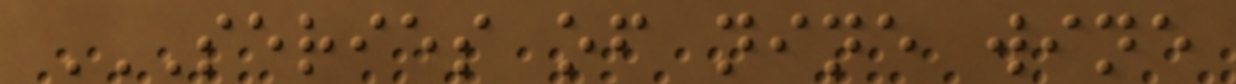SERIES OF NINE WINE
